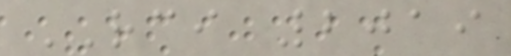RCI 2019
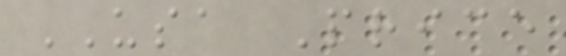USA Price
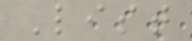List
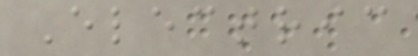Electric
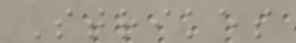Strikes
